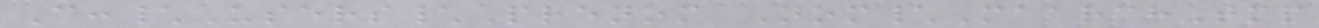C:\Users\Prenom Nom\MaarchTmp
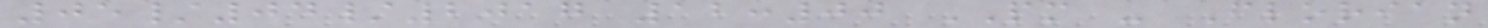05/04/2017 12:00 PM - Florian
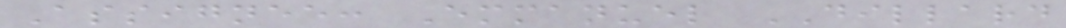Assignee: Emmanuel DILLARD
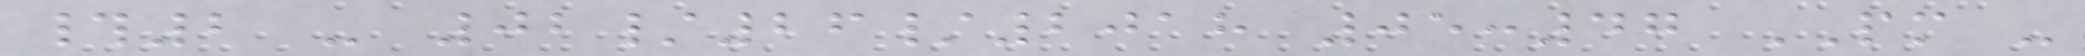#2 - 02/26/2018 05:47 PM -
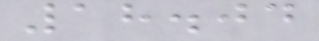18.04
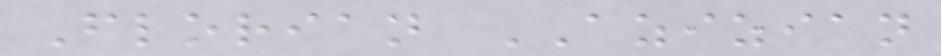Florian AZIZIAN
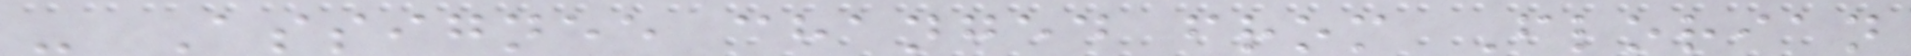- Assignee changed from Florian
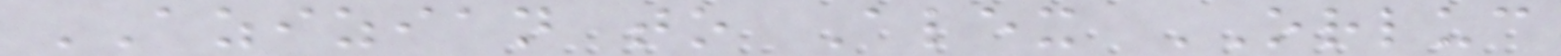AZIZIAN to Alex ORLUC
